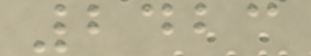2423
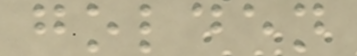golden
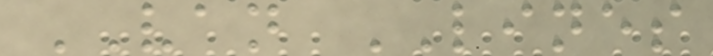VAN LINES
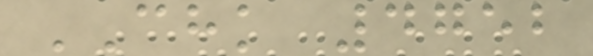CHK 4752
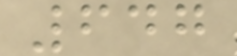647
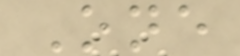One
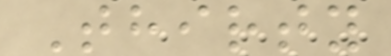Thirty
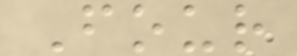Four
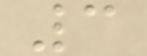3
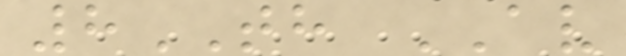8TH AV
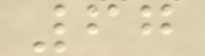67
